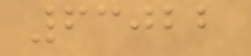63022
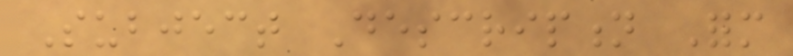Subject Description Form
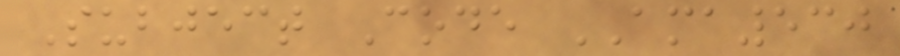Subject Code AMA530
